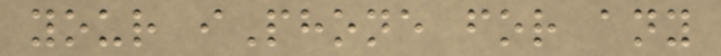your iPhone for any
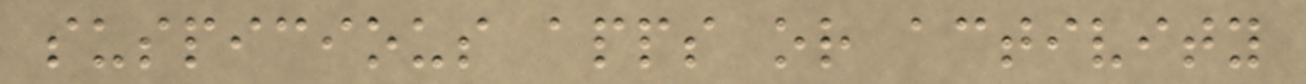suspicious apps or activity
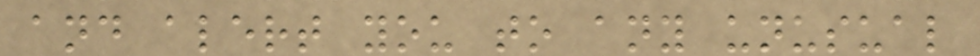and alert you to any unusual
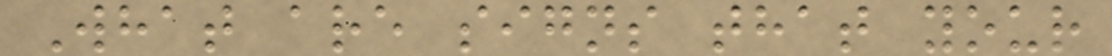What are signs that your
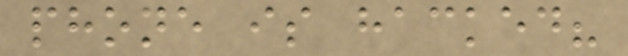phone is hacked?
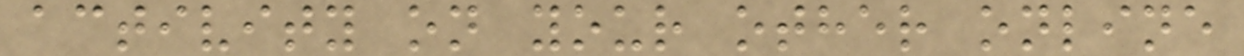activity on your other online
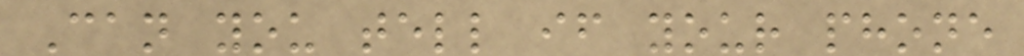Can you tell if your phone
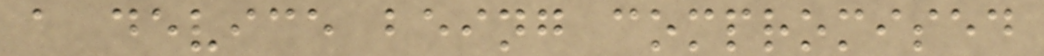a device being compromised
